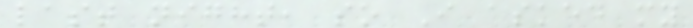last night, so I asked my
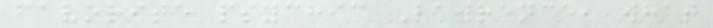favorite psychic Lawrence, what
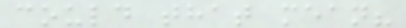could that mean?
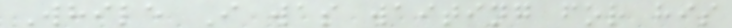While I was waiting for his
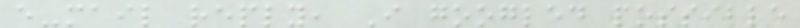e-mail reply, I googled possible
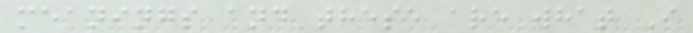meanings and these are what I
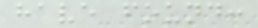have found:
